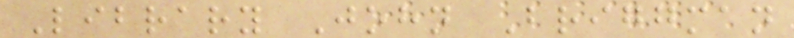Library John Briggman
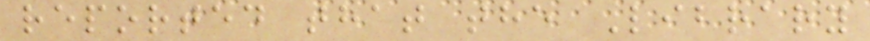reported that the Library
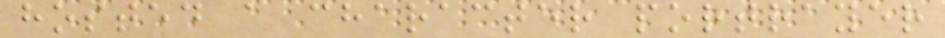hosted a character portrayer
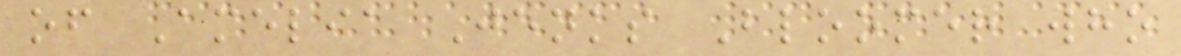of Amelia Jenks Bloomer who
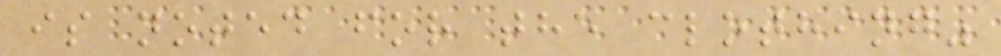is noted for the clothing"
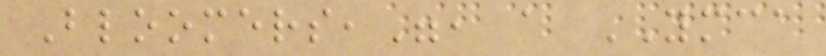Bloomers,", a YMCA
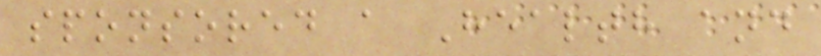sponsored a Health and
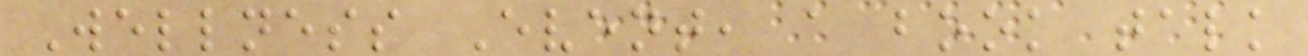Wellness Event, a book talk
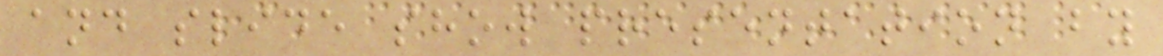and slide show presentation by
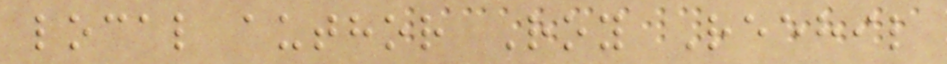local author Roy Reehil
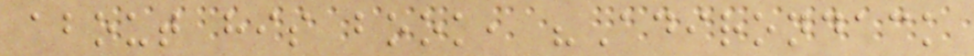about his book, "Adirondack
